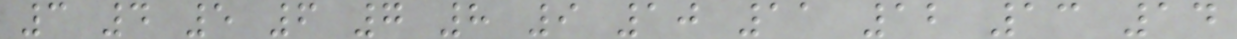3 4 5 6 7 8 9 10 11 12 13 14
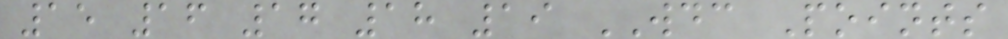15 16 17 18 19 WDC Points
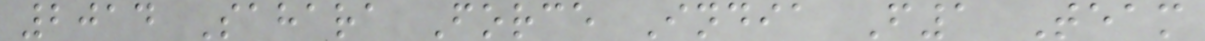2014 Sahara Force India F1 Team
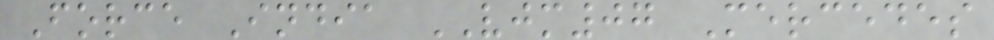Force India VJM07 Mercedes
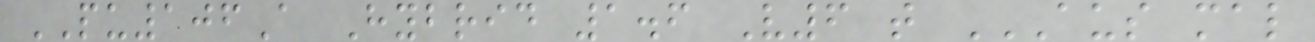PU106A Hybrid 1.6 V6 t AUS MAL
